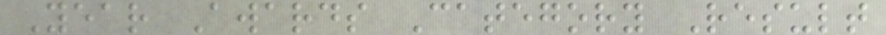Year Awards Category Result
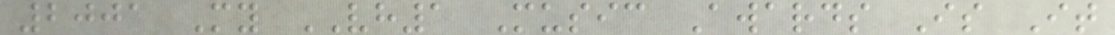2001 My VH1 Music Awards Is It
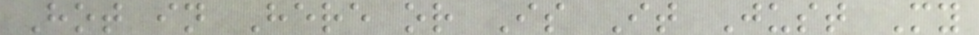Hot in Here or Is It Just My
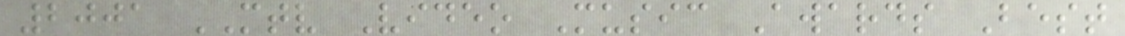2001 MTV Video Music Awards Best
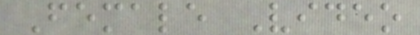Female Video
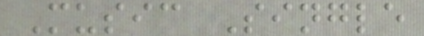Music Single
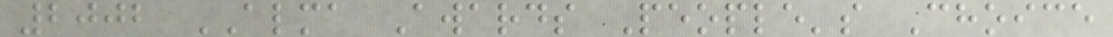2002 ALMA Awards People's Choice
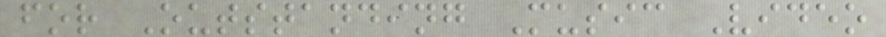for Outstanding Music Video
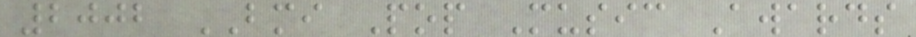2002 BMI Pop Music Awards
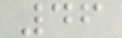46
